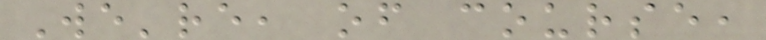We're, of course,
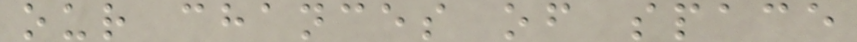our chances of space
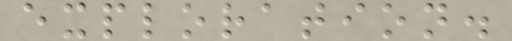exploration.
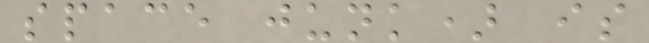space junk) is
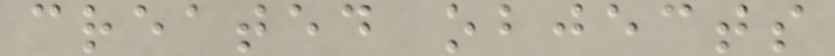created objects
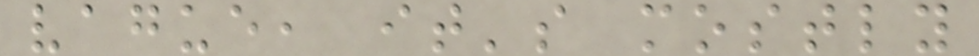vague, it's mostly
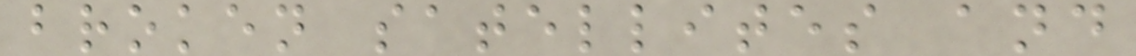broken satellites and
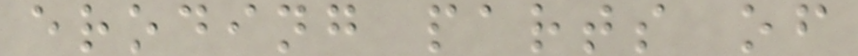eroding parts of
